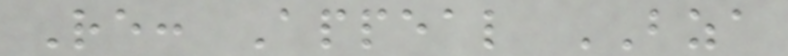Re: Appeal BZA
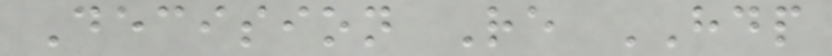Decision Re HDP
